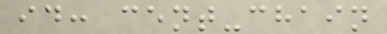id: cent-chain
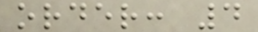order: 4
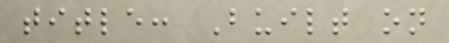title: Built on
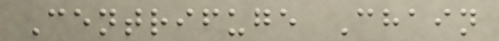Centrifuge Chain
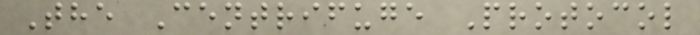The Centrifuge Protocol
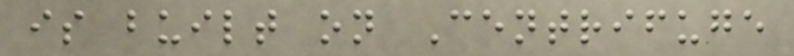is built on Centrifuge
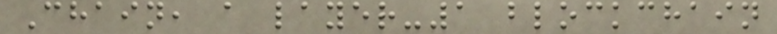Chain, a layer-1 blockchain
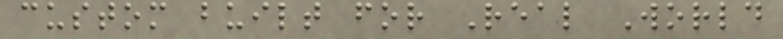custom built for Real World
